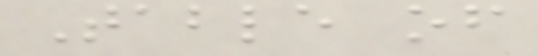Table of
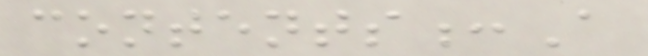contents:A
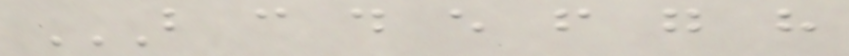B C D E F G H
